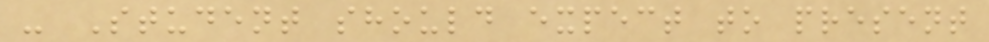- Student should expect to present
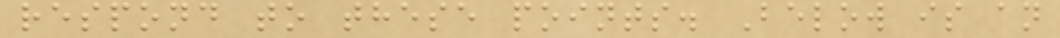respond to these points. Below is an
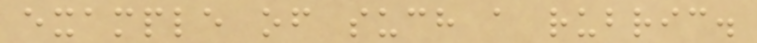example of such a rubric.
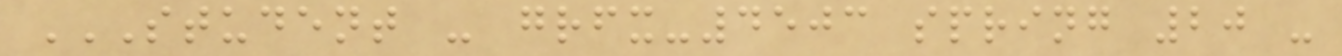STUDENT - GRFX-4503 SPRING 20 -
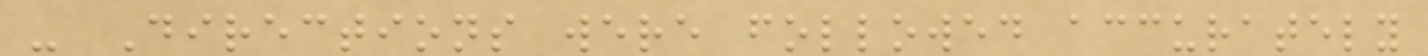- Directions were followed accurately
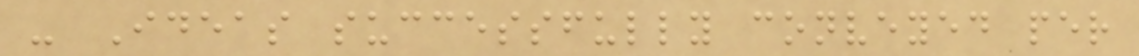- Ideas successfully conveyed per
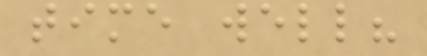time well?
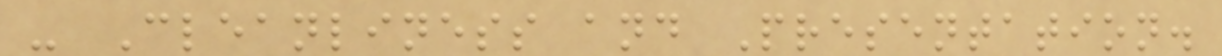- Cleanliness and Presentation.
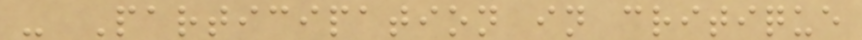- Participation in critique
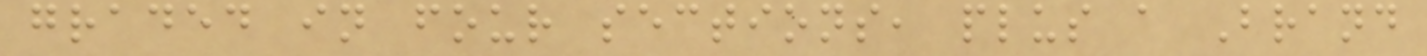graded in four sections, plus a Brand
